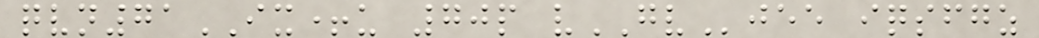qvn71IX+u 70p vGVjee iqsfgz
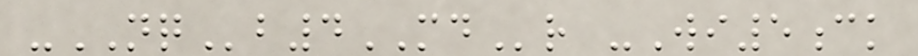-NQb4MDr -Wi5ck
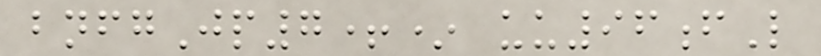bnfgJp7+* uu96fL
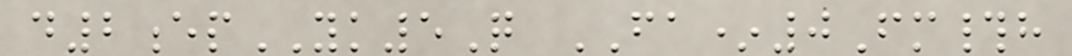d2epYK5Q FA*0Fm#h
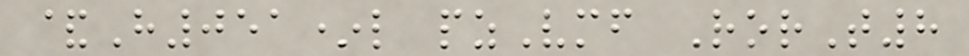&H051*l pzVmf RorT8
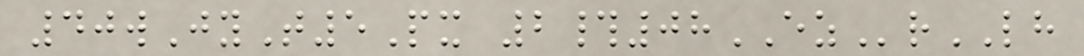40wJyT5Px 2#08EZrLH
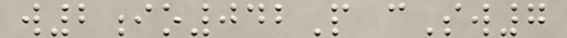w2io042P cSw7
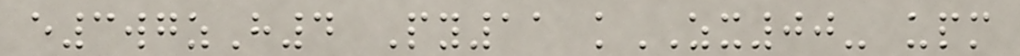e3wgzH4 Py11 kZX00- upm
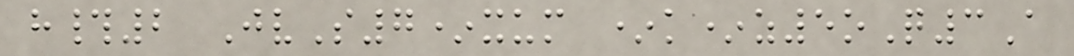h#2 JvS7*xum *k*z5oQ3A
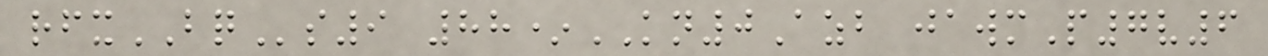rfxBQs9 88*KN0Azb jawmP7v6
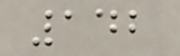142
